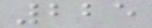225
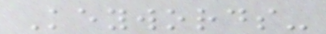Keywords-
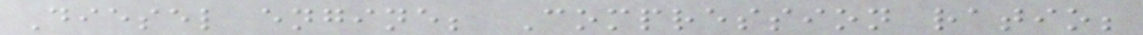Diesel engine; Compression ratio;
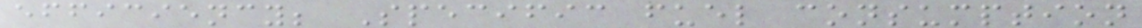efficiency; Specific fuel consumption
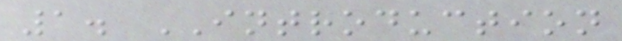1. INTRODUCTION
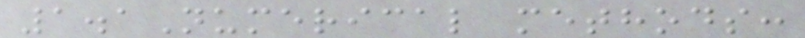1.1Numerical methods:
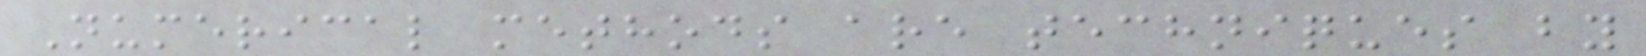Numerical methods are techniques by
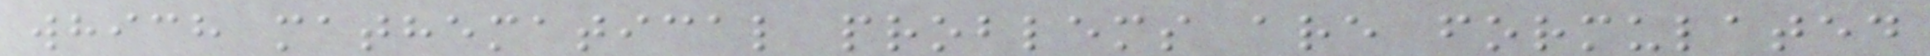which mathematical problems are formulated
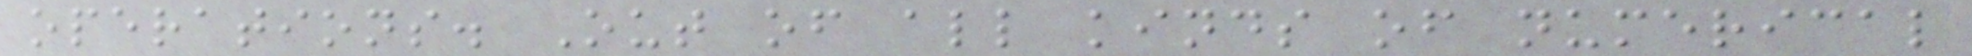operations. Out of all kinds of numerical
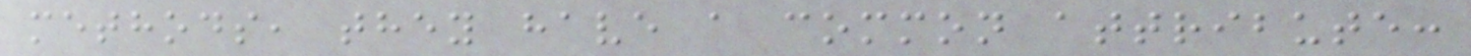methods, they have a common attribute:
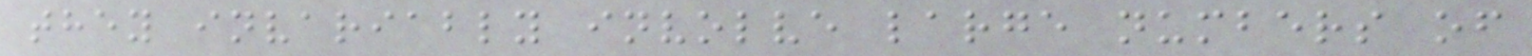they invariably involve large numbers of
